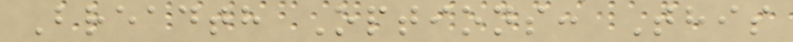Breadth Options: This
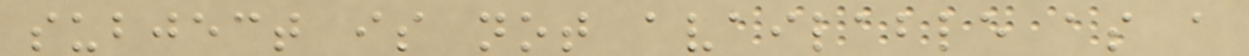subject is not available as a
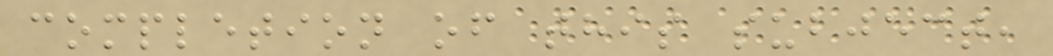completion of this subject,
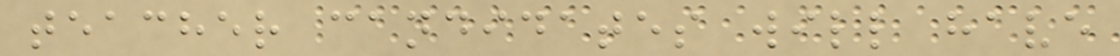teacher candidates will have
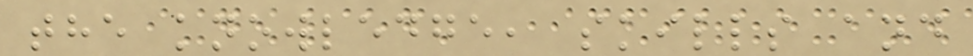the knowledge, skills and
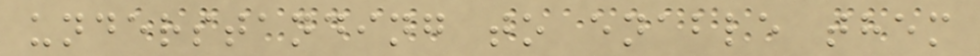understanding to enable them
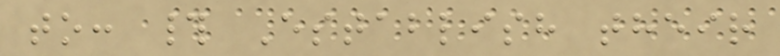to: # Establish their
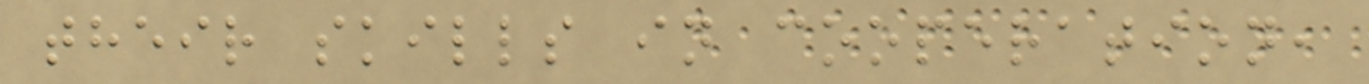their skills in cooperation,
